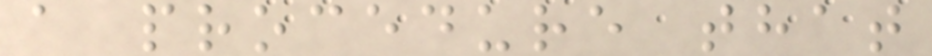a procedure that
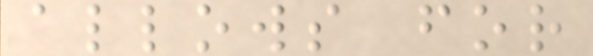allows for
